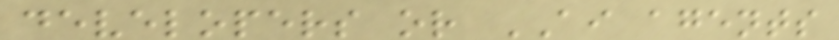developers or AI agents
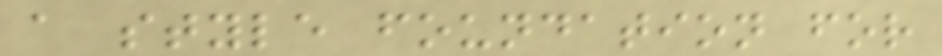a style foundation for
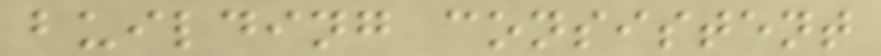building consistent
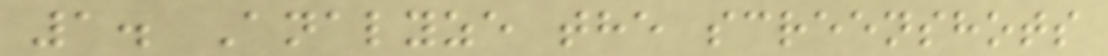1. Analyze the screenshots
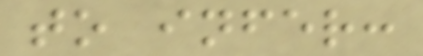to infer:
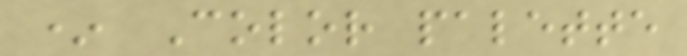* Color palette
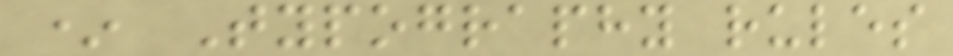* Typography rules
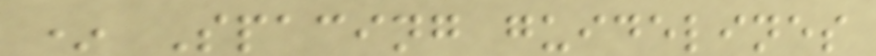* Spacing guidelines
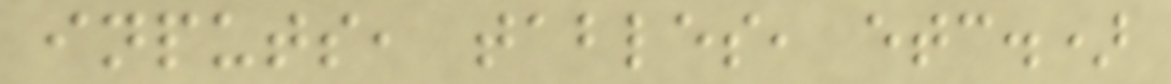inputs, tables, etc.)
